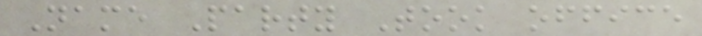Name Party Took office
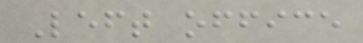Left office
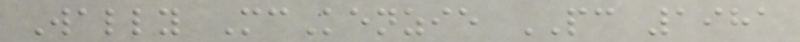Wally McKenzie PC 1981
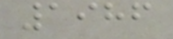1986
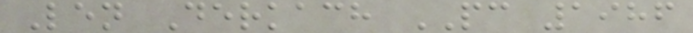Len Derkach PC 1986
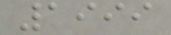1999
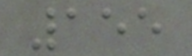155
